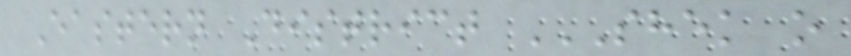Eastern District SHEK O
